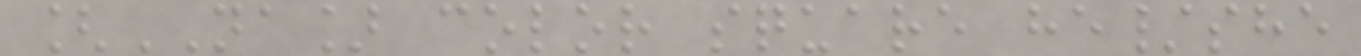[NA] color square he/she
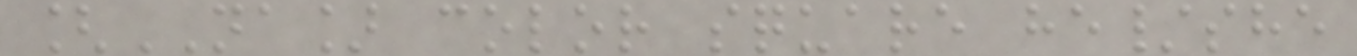[NA] color square he/she
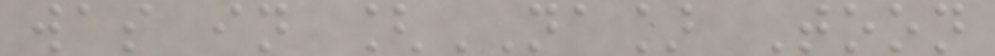was in [NA] Toon
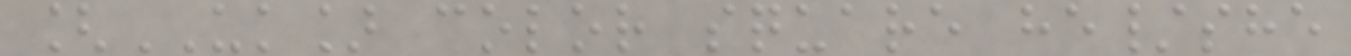[UK] color square he/she
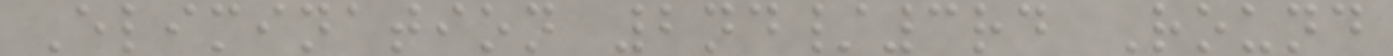Elimination 2nd/3rd Round
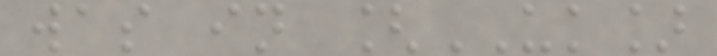was in [UK]
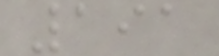191
